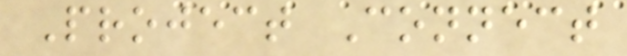Project Connect
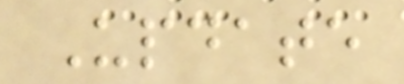Update
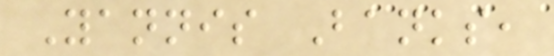Yannis Banks,
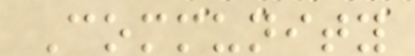Community
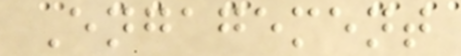Engagement
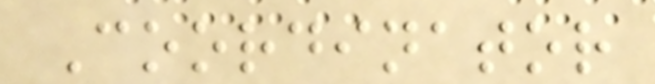Coordinator
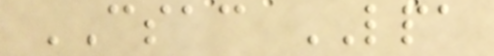CSAC LPA
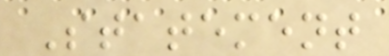Statement
